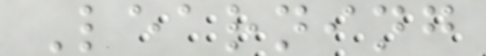Learning
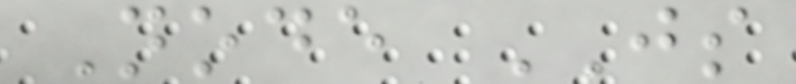Node JS
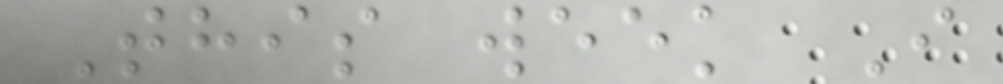This week I
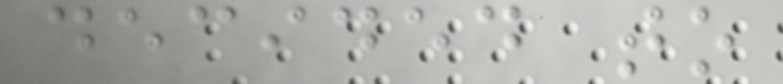decided to
